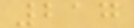217
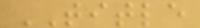TITLE
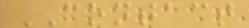CONTACT
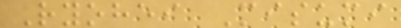Ryohei Misumi
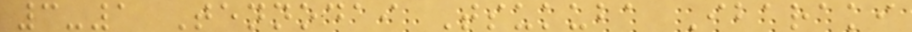3-1 Tennodai Tsukuba Ibaraki
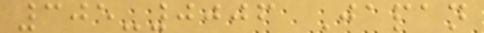305-0006 Japan
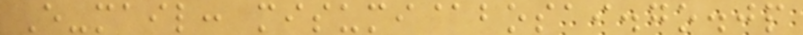E-mail: misumi@bosai.go.jp
